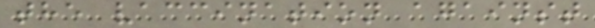the vaccination against
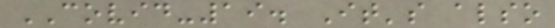COVID-19. It's also
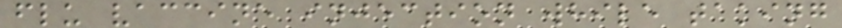flu vaccine injection while taking
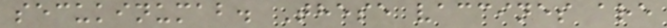secukinumab. These vaccines are
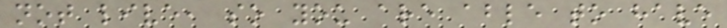not live, so you are able to have
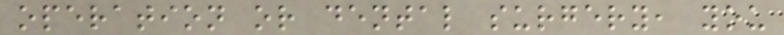operation or dental surgery, you
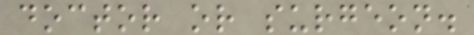doctor or surgeon.
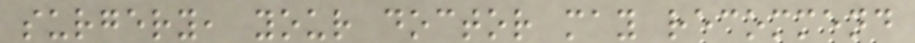surgery, your doctor may recommend
